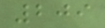209
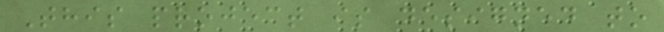This project is designed to
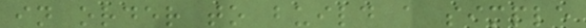in order to build a simple
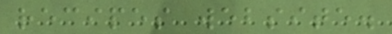recipes website.
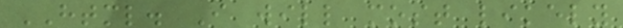HTML. I will most likely
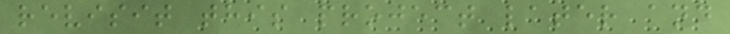revisit this project later and
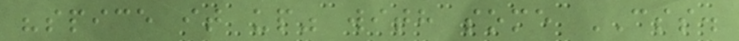"spice it up" with some CSS.
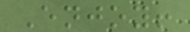Enjoy!
